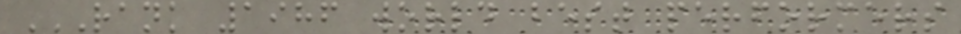RANK 1986 WORLD BEST PERFORMERS
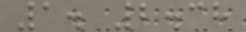1. 2.38
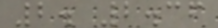2. 2.36
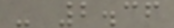- 2.36
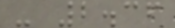- 2.36
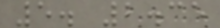5. 2.35
